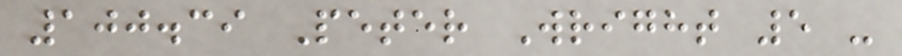100.39 Peter Wright 5 -
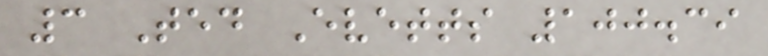3 Ted Evetts 100.39
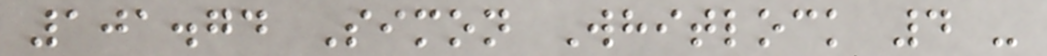101.74 Simon Whitlock 4 -
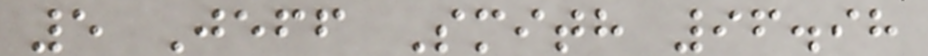5 Jeff Smith 96.98
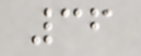36
